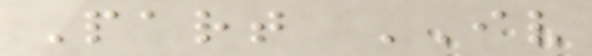Part IV
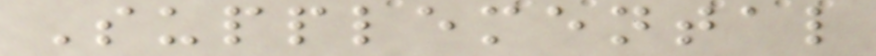Supplemental
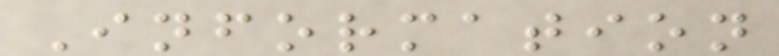Information
